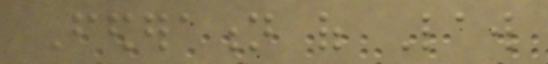Federation of Law
